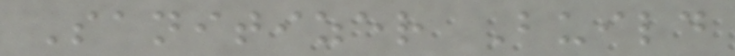Sanitizer Build
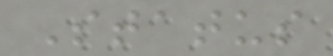Status
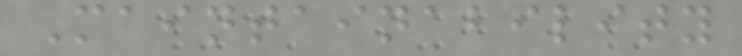Maintainability
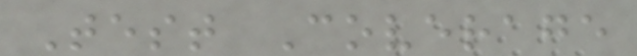Test Coverage
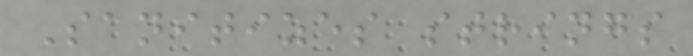Sanitizes strings
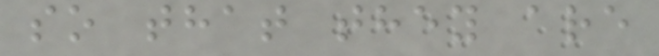so that they are
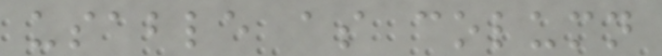usable as column
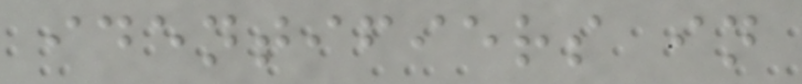identifiers in
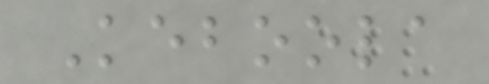Keboola
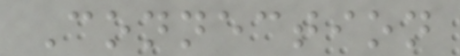Connection
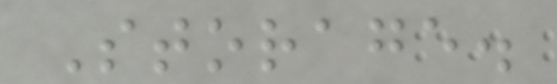Storage.
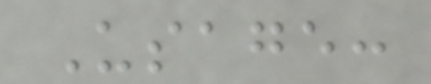Usage:
